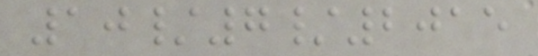10/7/2015
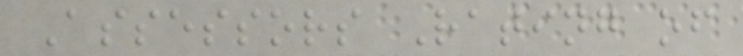Assessors Rating of
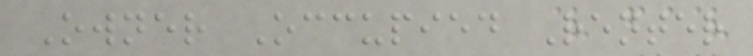Owner Occupied Renter
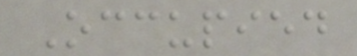Occupied
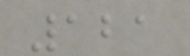121
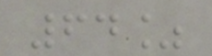64%
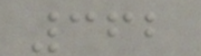362
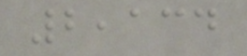2,134
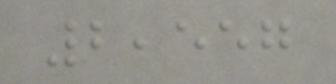2,557
